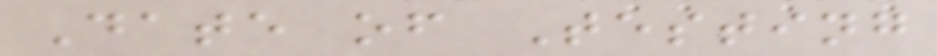Date of Testing
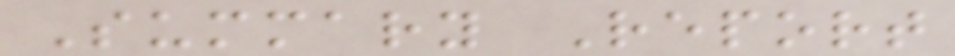Summary Report
